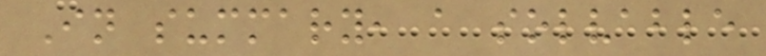In summary, a solvable
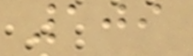109
